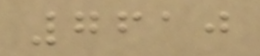7610
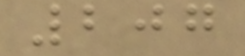207
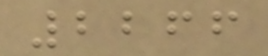2266
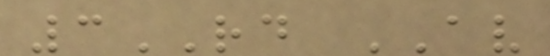3RD AV
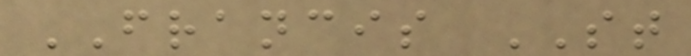FRANCIS ST
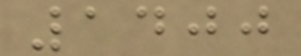1400
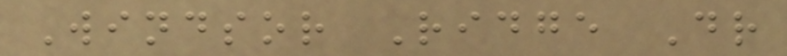Windsor Ridge Dr
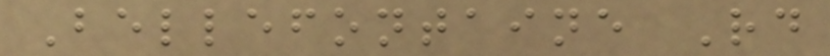Bellefontaine Rd
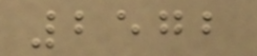2572
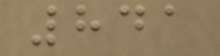841
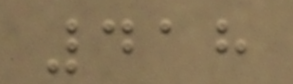418
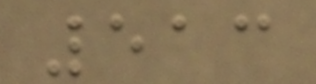513
